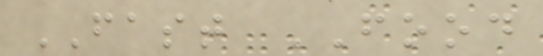FAST FOOD
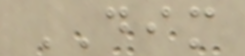DIM
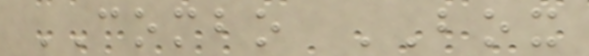COMBO BOX
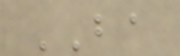BA
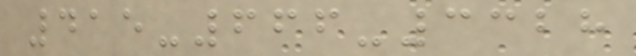415-666-3328
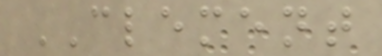CLEMENT
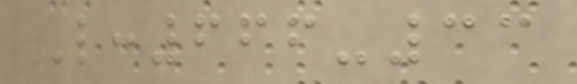L:666-33
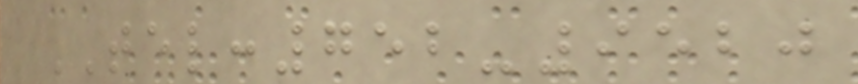TEL:752-9520
